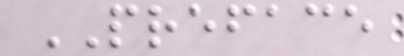PREFACE
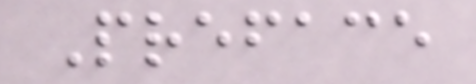Preface
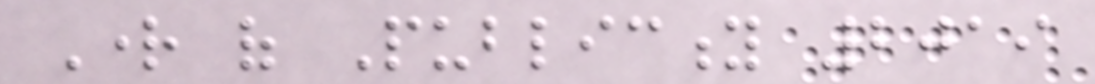Right of Publicity 2019
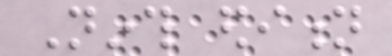Ninth edition
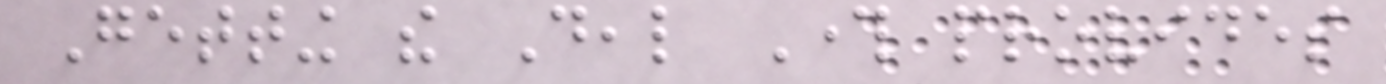Getting the Deal Through provides
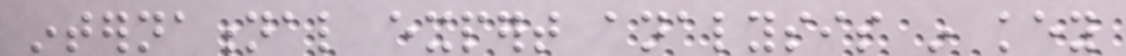international expert analysis in key
